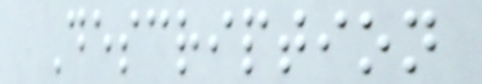Description
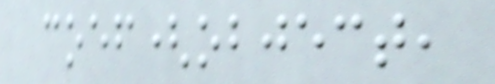coef(object,
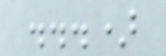...)
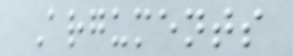Arguments
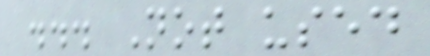... Not used
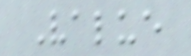Value
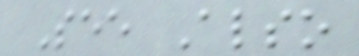See Also
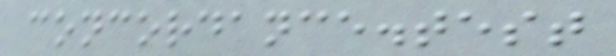concordance.test
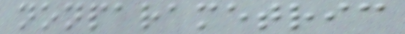nonparametric
